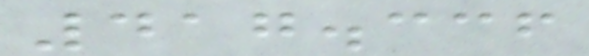417.336
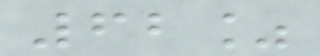62%
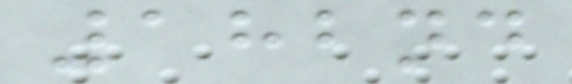182nd
